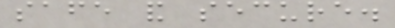safe and secure.
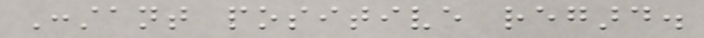Constant positive regard.
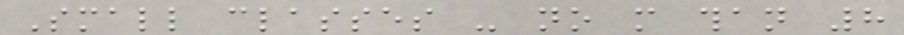Small classes - no more than 8
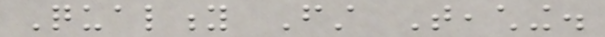Quality First Teaching.
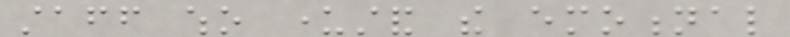staff who understand the emotional
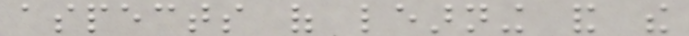aspects of learning and the
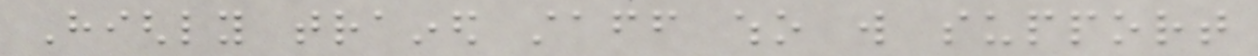Highly trained staff who will support
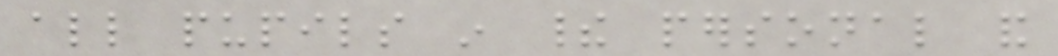all pupils in their personal and
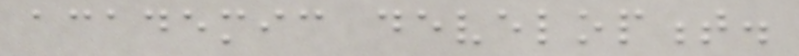academic development.
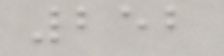252
